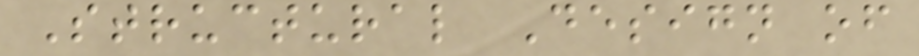Structural Design of
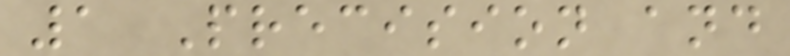1 Precision and
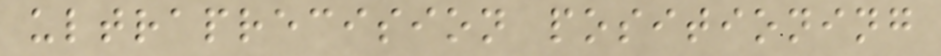ultraprecision positioning
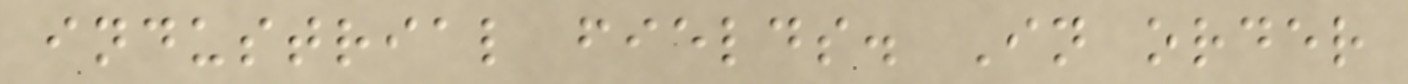industrial fields. In order
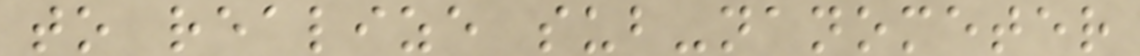to realize sub-nanometer
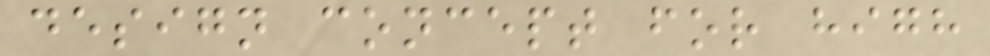design concept for high
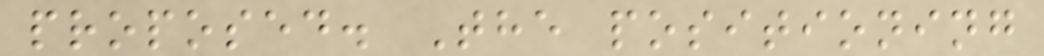proposed. The positioning
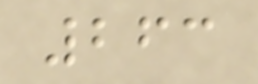263
